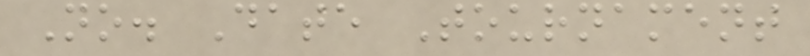No. Date Tournament
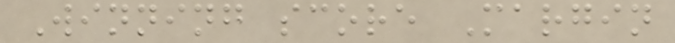Winning score Margin
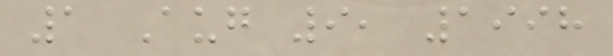1 Aug 9, 1998
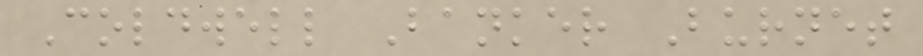Coldwell Banker Burnet
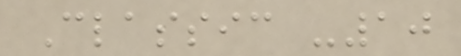Classic -10
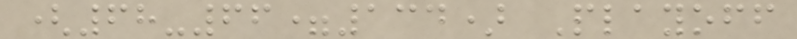(68-66=134) Playoff
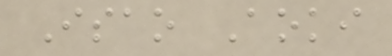Isao Aoki
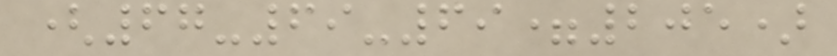(67-69-69=205)
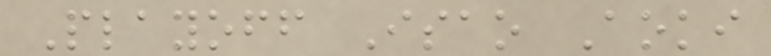Playoff Isao Aoki
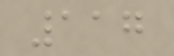117
